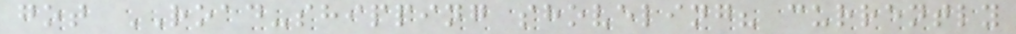got ROAD-shipping shoveling? currently
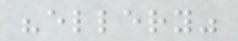"ellery"
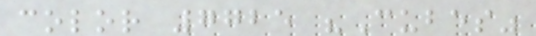color 7725 "Cubes"
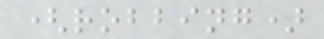(robbing)
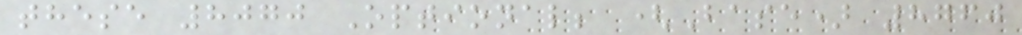these 8070 Optional; (Base) 8760
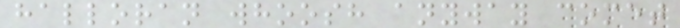halloran whoosh anyway comet
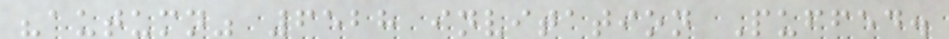"autumn" 6528 invitation Puffed.
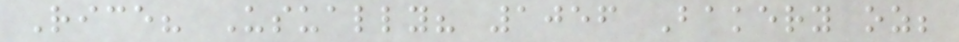Rice? Usually? 1056 Bakery oz;
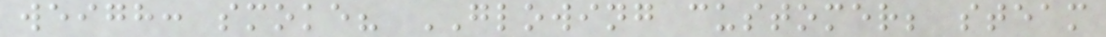weigh: smoke? GLOWING customer; steam
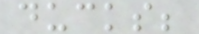ducks;
